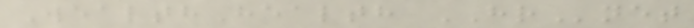WealthHealth HRnet
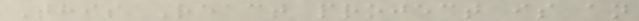This React project is an
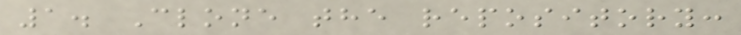1. Clone the repository:
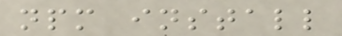npm install
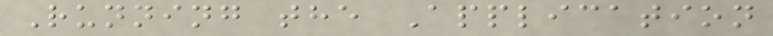Running the Application
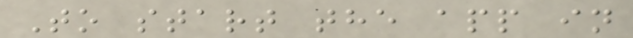To start the app in
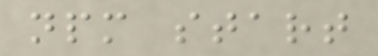npm start
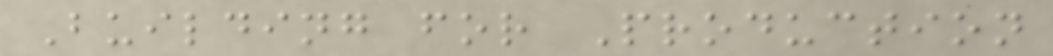Building for Production
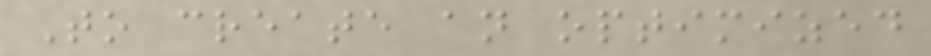To create an optimized
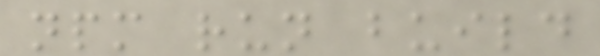npm run build
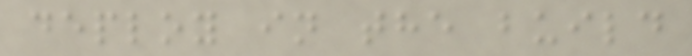deploy in the build
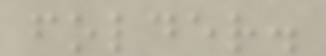folder.
